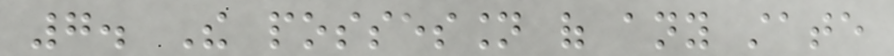7. The possession of any state
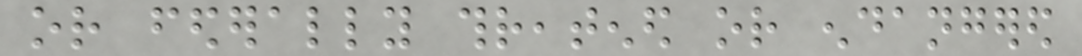or federally threatened or endangered
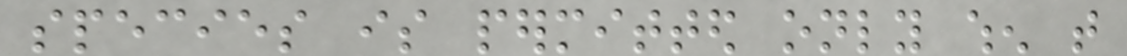species is permitted only when that
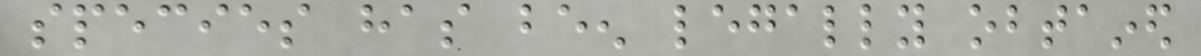species has been legally obtained
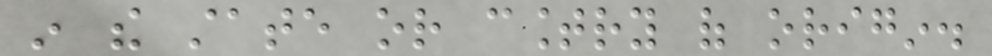in the state or country of origin.
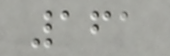161
